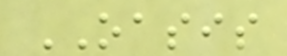OASIS
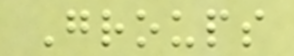Groups
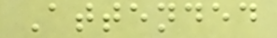Attended
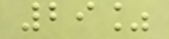29%
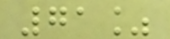71%
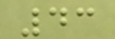43
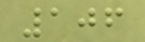106
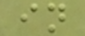in
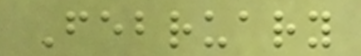February
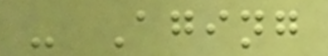- Aging
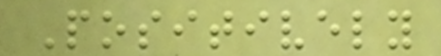Positively
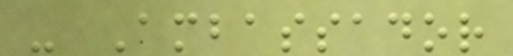- Ambassador
